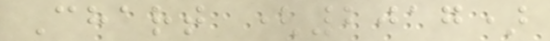Chart (2017)
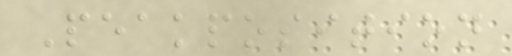Peakposition
